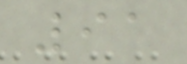91
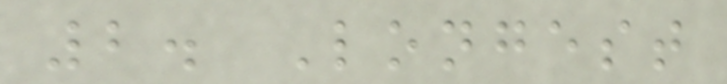2. Longest
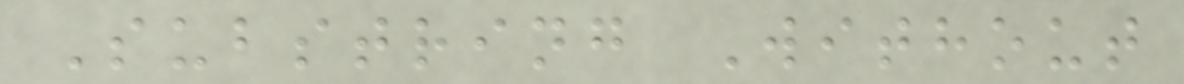Substring Without
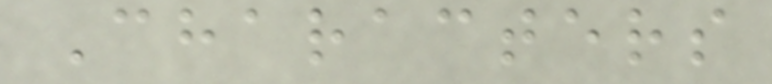Characters
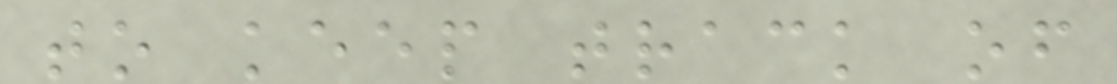to keep track of
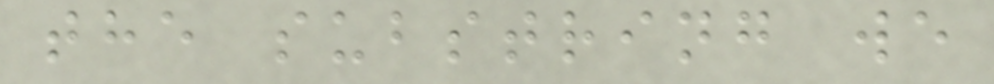the substring we
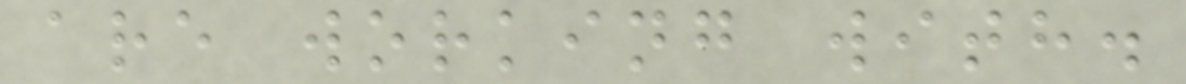are working with.
